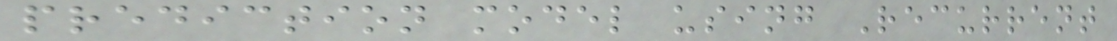prediction model using Recurrent
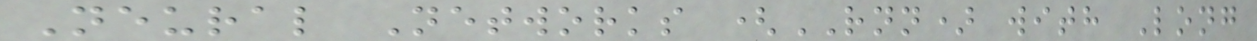Neural Networks (RNN) with Long
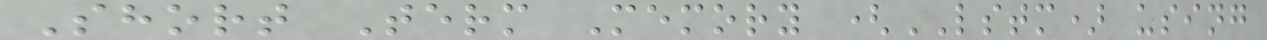Short Term Memory (LSTM) using
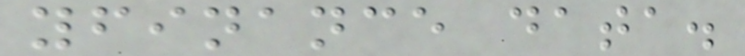yfinance data.
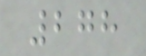278
